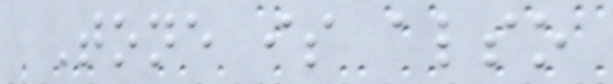Tone is also
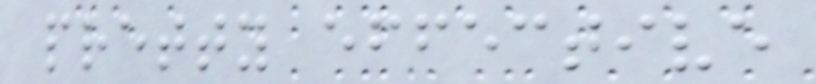pretty effective
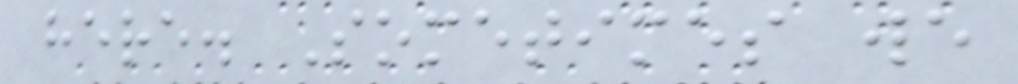here. Sometimes we
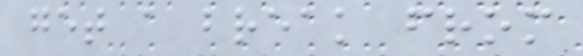get a break from
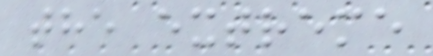the extreme
